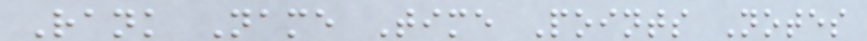Rank Name Time Points Notes
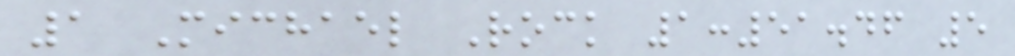1 Michael Rock 1:51.46 5
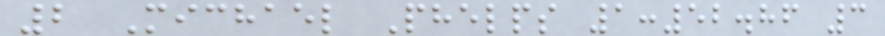2 Michael Phelps 1:52.86 3
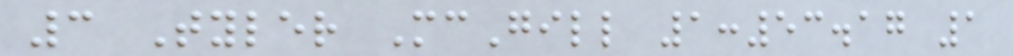3 Tyler McGill 1:53.17 1
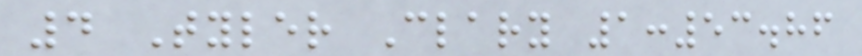4 Tyler Clary 1:53.86
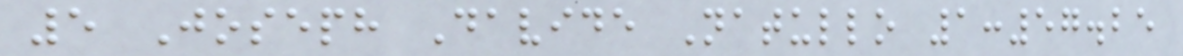5 Joseph Davide Natullo 1:57.25
